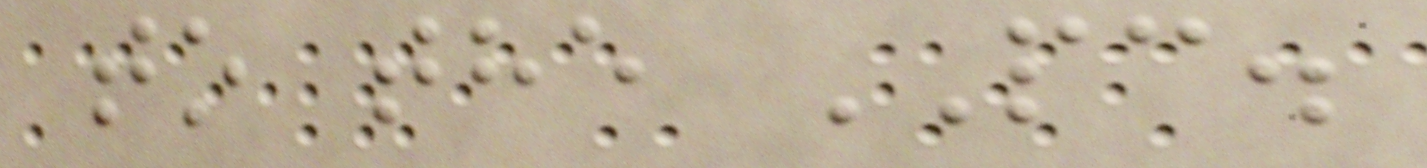to the PC.
